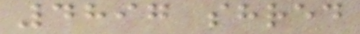4897 shred
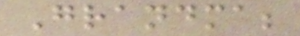Grandma;
